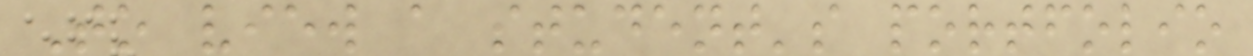To view a student's portfolio
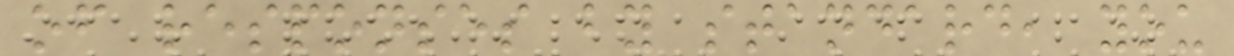of responses by standard, you
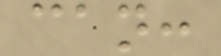can:
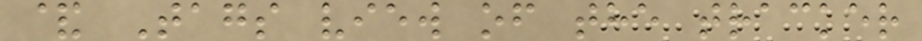& Tags view of the tracker
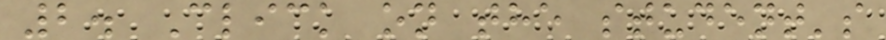2. Click on the student's
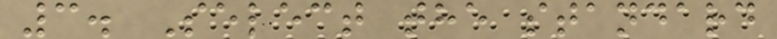3. Select the standard
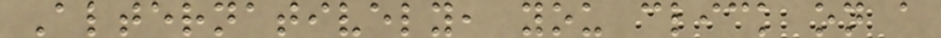Alternatively, you click on a
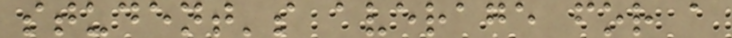student's average for a
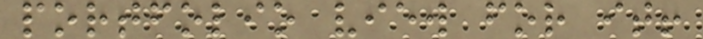portfolio view for it!
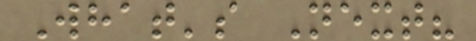What's Next?
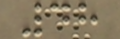48
